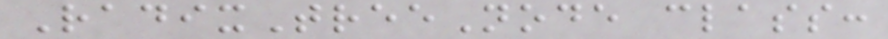RadixTreeNode class:
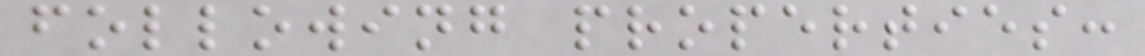following properties:
